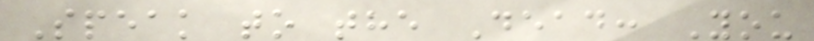Speak to the Dead: You
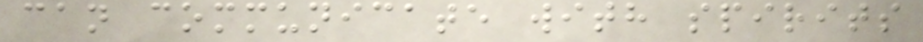can communicate with spirits
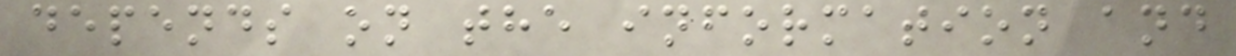depends on the information and
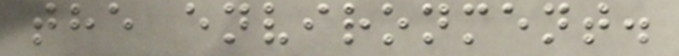the environment.
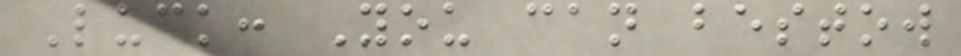Luck: You can bestow
